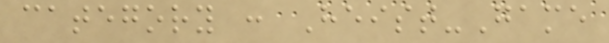category : Heist-Game
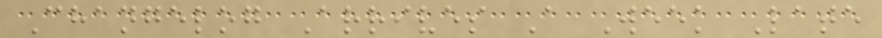Changelog Arrives A Week Late
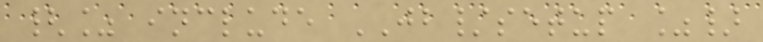{% include JB/setup %}
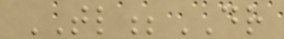TL;DR
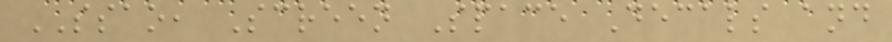SSAO, Screen Space Decals and
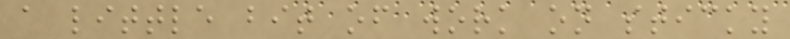a little bit of work on sticky
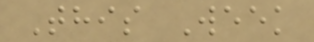This Week
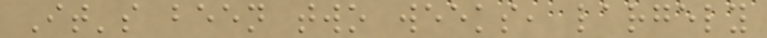It's been two weeks, largely
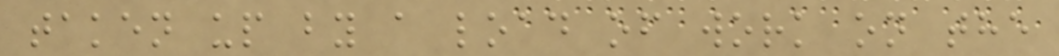taken up by a load of work on the
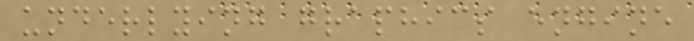underlying graphics engine
